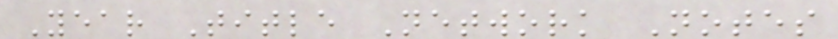Year Title Network Notes
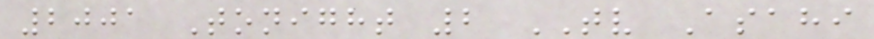2001 Tonight 2 TV Asahi
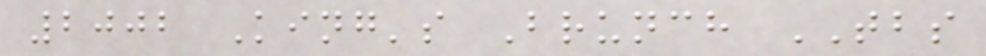2002 King's Brunch TBS
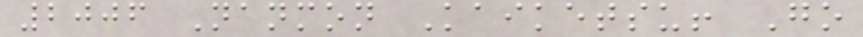2006 Nanmon Kaiketsu! Go
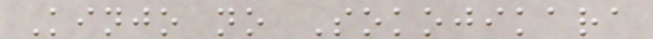Kinjo no Sokojikara
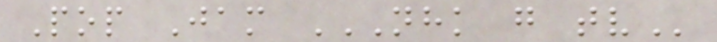Pop Jam NHK G TV
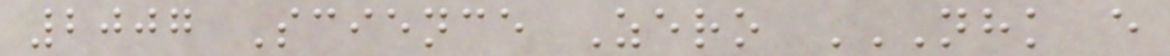2007 Science Zero NHK E
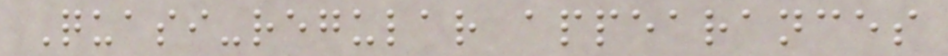Quasi-regular appearances
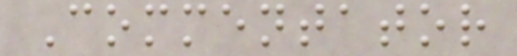Commentator
